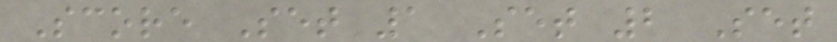Score Set 1 Set 2 Set
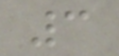3
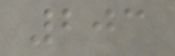203
